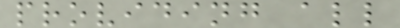providing all
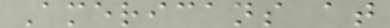Americans at
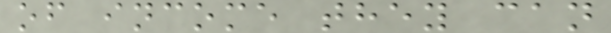of income they can
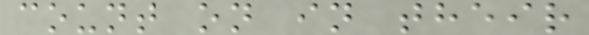count on in their
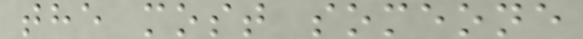the most someone
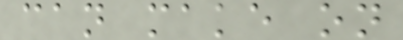can make on
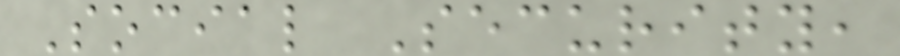Social Security,
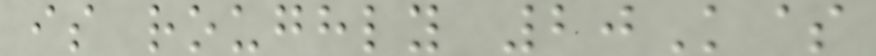is roughly 20K$
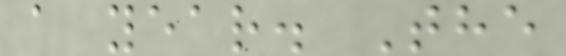a year. The
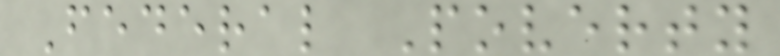Federal Poverty
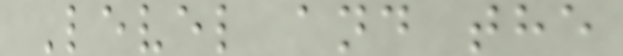Level and the
